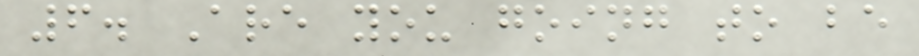6. Are you going to be
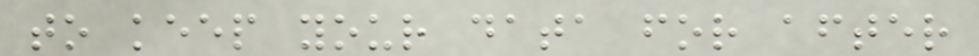to keep your data for after
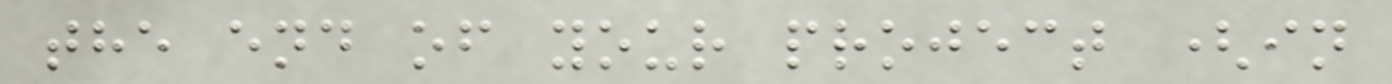the end of your project (in
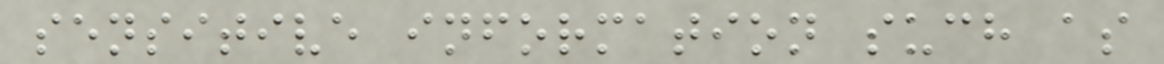sensitive information such as
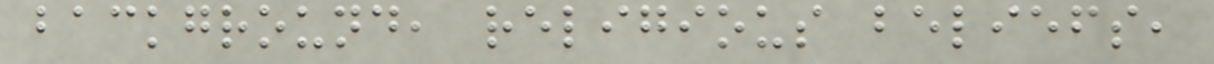background, religious beliefs,
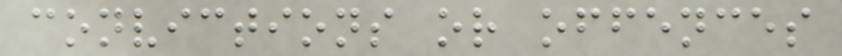convictions or offences
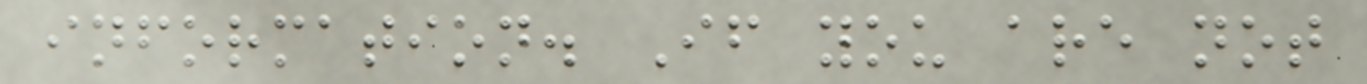information. If you are not
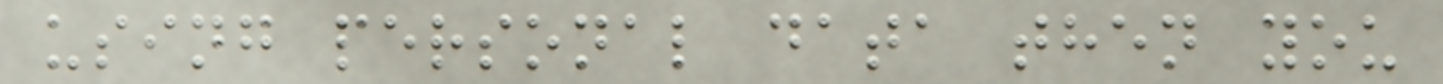using personal data then you
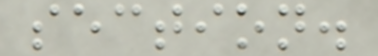section.
